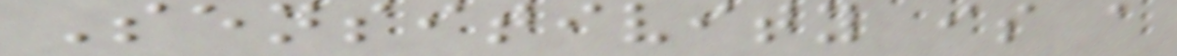Sensitivity is a
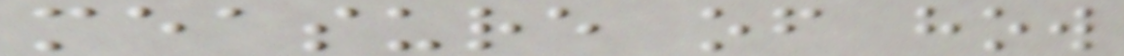measure of how
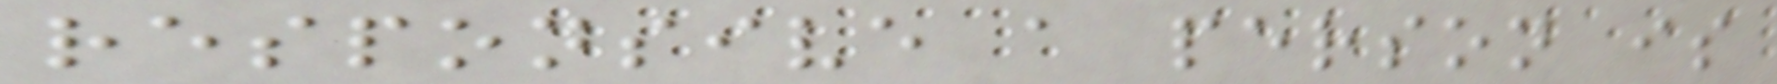responsive a person is
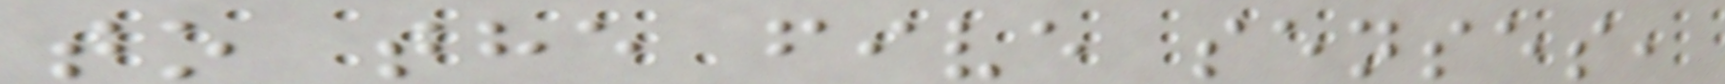to the five senses,
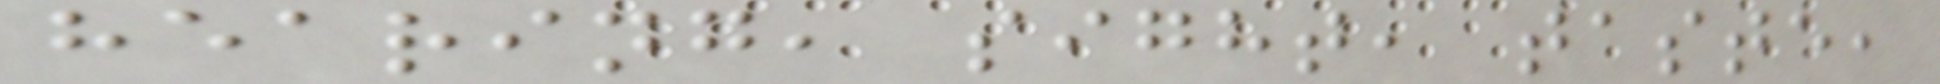hearing, sight, taste,
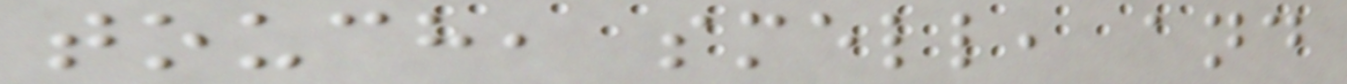touch, smell, and
